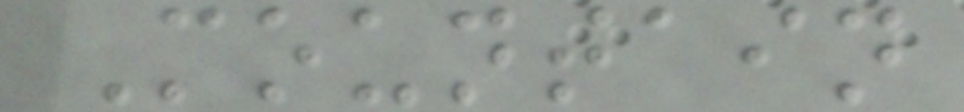Mountain
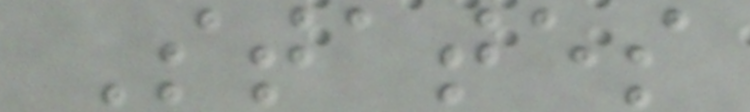States
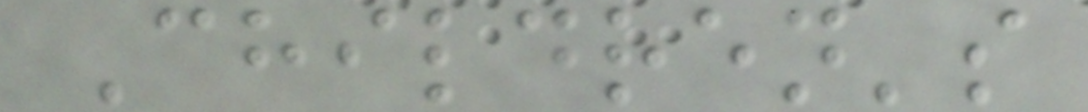Children's
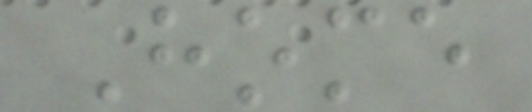Home
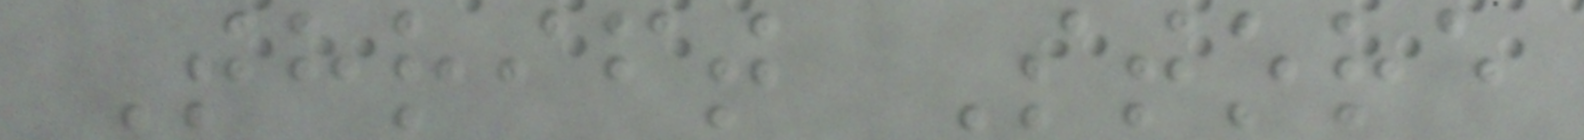Thrift Store
